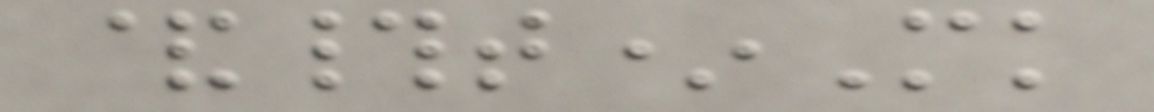&#t*Mk
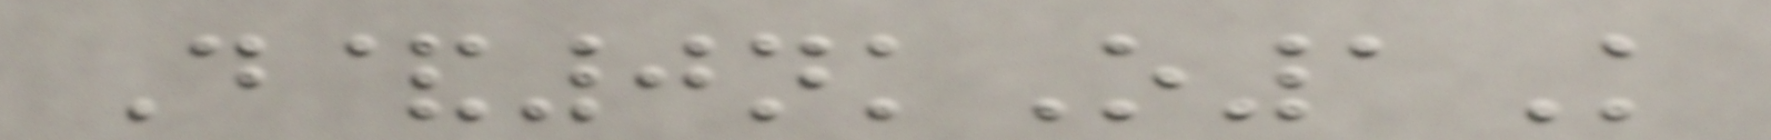D&0nkO1K
